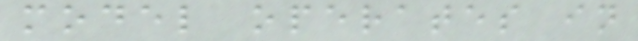model operates in
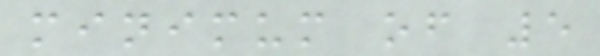minimum of 5
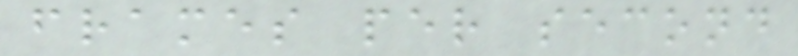frames per second
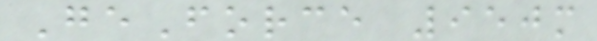GeForce 950m
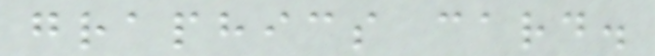graphics card.
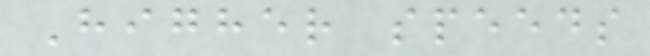Higher speeds
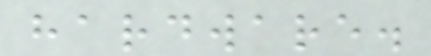hardware.
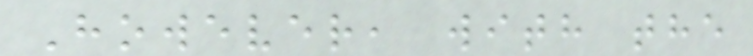However, with the
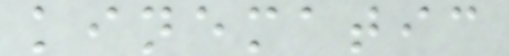kinematic
